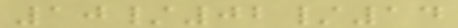10/02/14
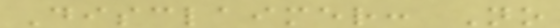Disclaimer: No
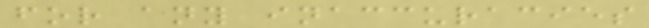for any inaccuracies
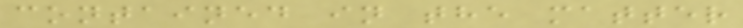contained in the matter
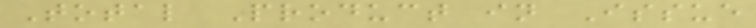Total Product in Issue
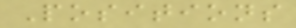Positions
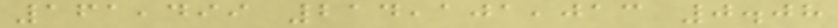161,499 214,101,013 0.08
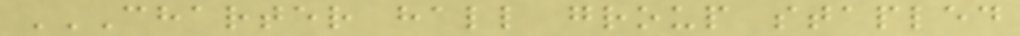CHARTER HALL GROUP STAPLED
